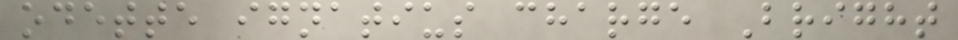odette ignatius charge Bright
